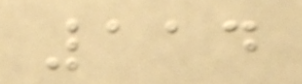114
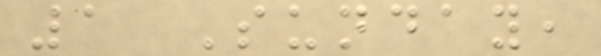1 Sunday,
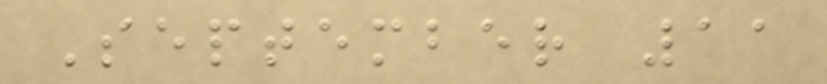September 11
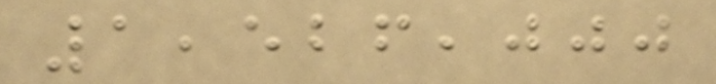1,526,000
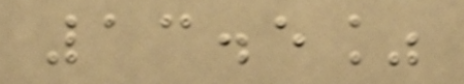13.5%
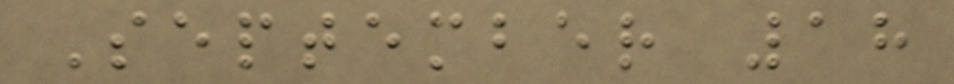September 18
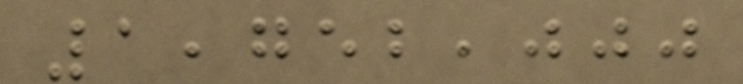1,752,000
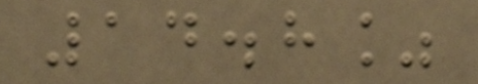14.8%
